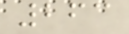263
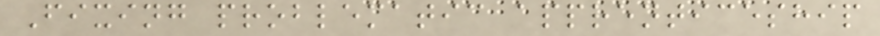Fixing problematic apprenticeship
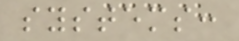systems:
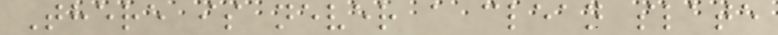There is never a clean slate
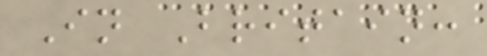In Britain:
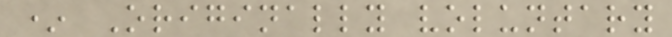* Originally voluntary
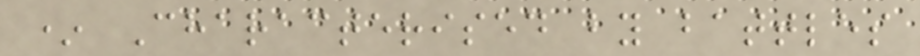* Characterised by battles
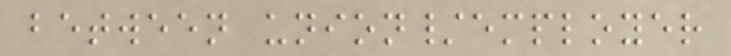between union/employer
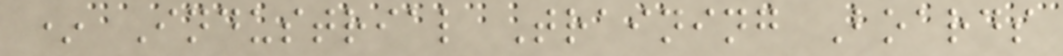* Industrial Training Boards
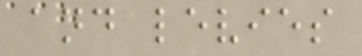and levies
